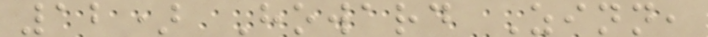12) Howard Zinn,
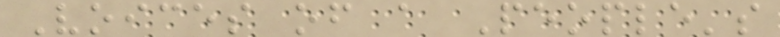Voices of a People's
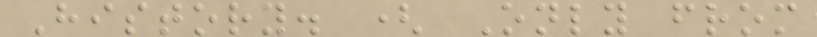History. ( Only from
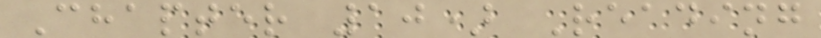Chapter 10) Reading
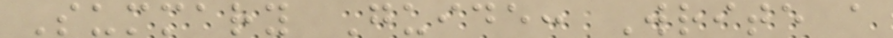Summary Guide: Write a
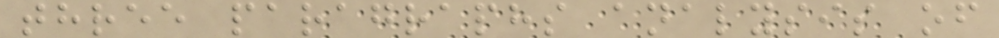three paragraphs analysis of
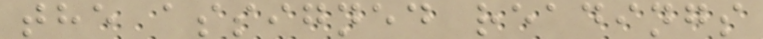the assigned readings
